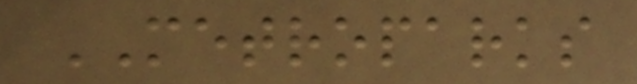METROPARKS
